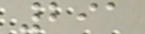291
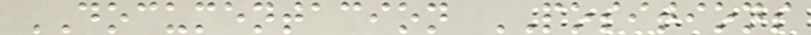DOCUMENTACION POSITIONS
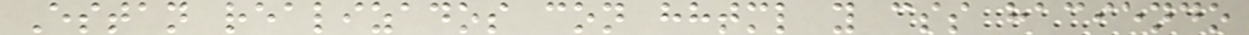Estan realizados con hhtml y css haciendo
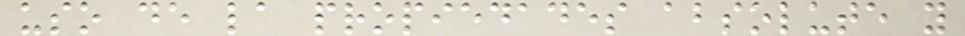uso de la propiedades absolute y
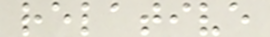relative
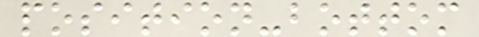position-bottom
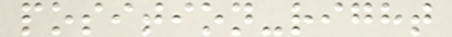position-right
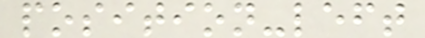position-left
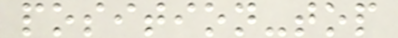position-top
